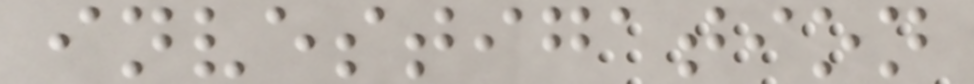investigation
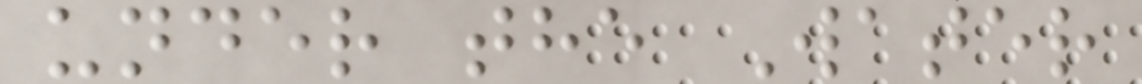under the Water
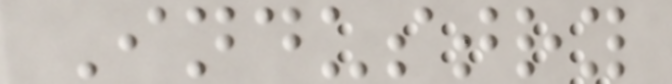Industry
